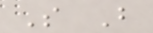S B
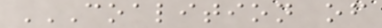COALITION OF
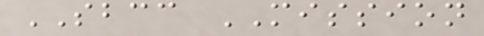SBCC MISSION
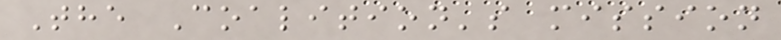The Coalition's mission
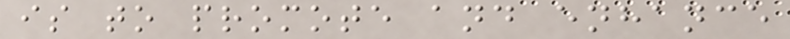is to promote and enhance
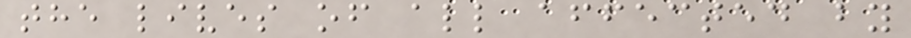the lives of all affected by
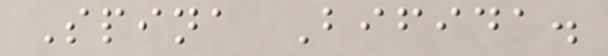Spina Bifida.
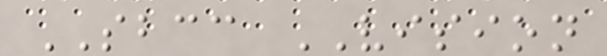SBCC VISION
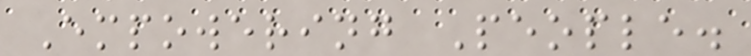Empowering People.
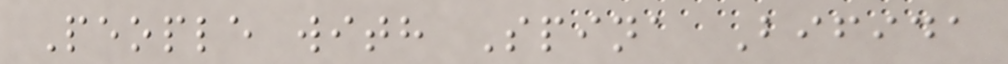People with Spina Bifida
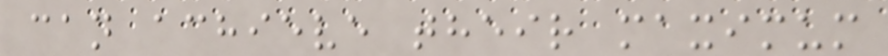can achieve their maximum
